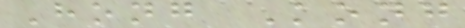Hong Kong
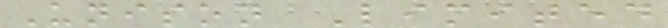Unison Limited
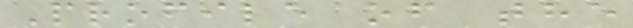Profile of the
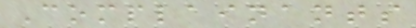Complainants
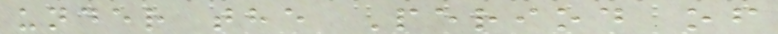under the Period of
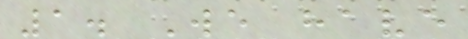1. We have
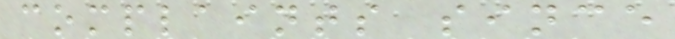complaints since
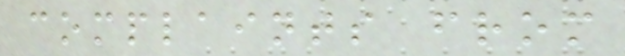complaints from
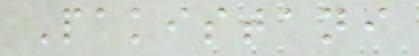Pakistani
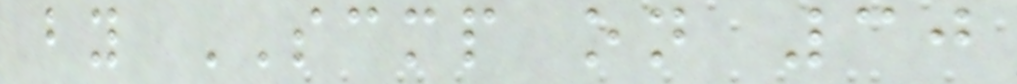by SCMP on 30
